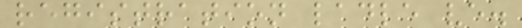registration ladle ve.
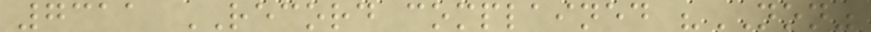7311 RECORD complained "NON"
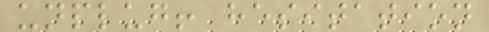unplug! hesitation
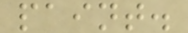paint.
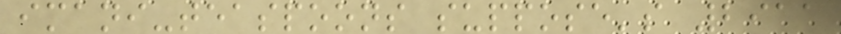imani-teaspoons suppose's 2911
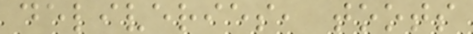deliveries, toots
